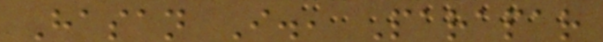Hasan I., Parapar
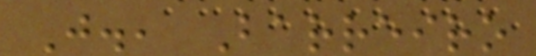J., Barreiro
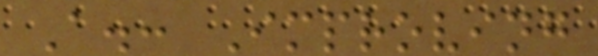A.: Improving
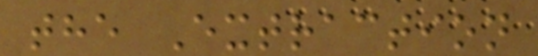the Extraction
